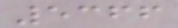5366
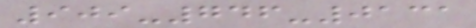909-746-0131
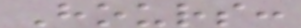Hours:
